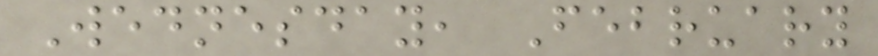Wednesday, February
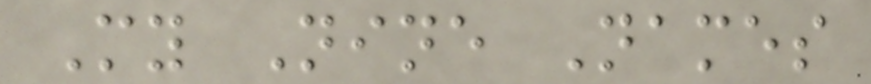My Nine Names
